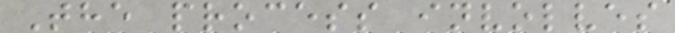The process involves
